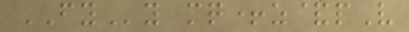FYy mq+z&pV
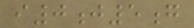i0j5g
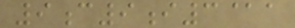9c9i3@a
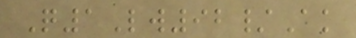Q1Lw92/Ak
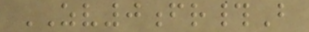ZV0fr#B
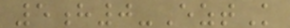5h0-EztK
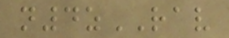n4zRAV
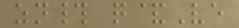zn# q&Ve
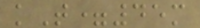kT=45m
